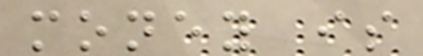money is
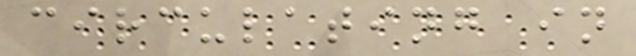circulating in
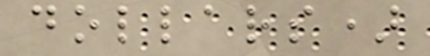dollars)
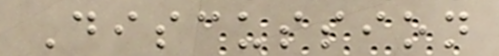Discussion
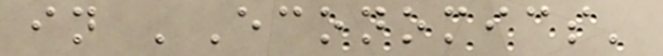in 'Economics'
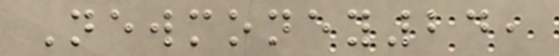Newmoney24,
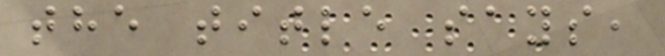the title says,
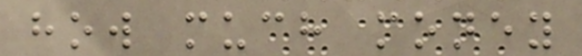how much money
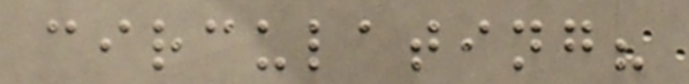circulating?
